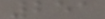251
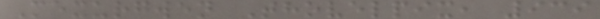Mexurgwen Thovelpix, 939
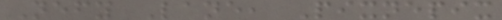Nefy Lane, Pixnepix
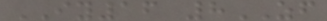IY16 8ZF
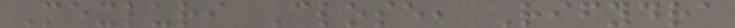Mexluri Close, Rifydra
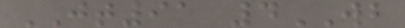JT91 4WB
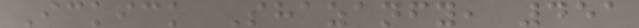Ickick Shazanfy, 451
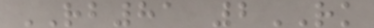RB81 2RK
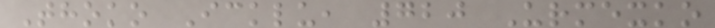Thoko Icklu, 720 Urmexko
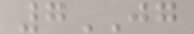7JG
